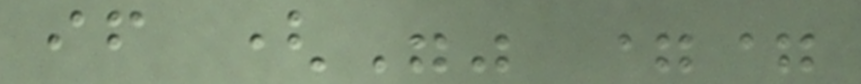if ("" ==
